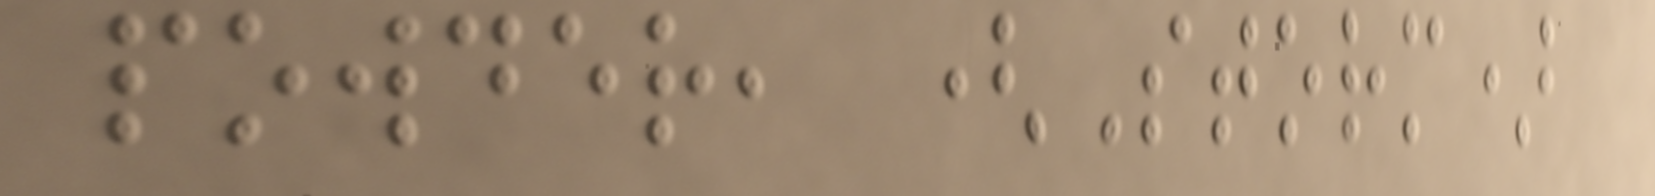powder, (Storm)
